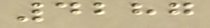4287
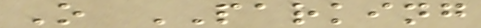O PARKING
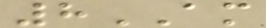8AM
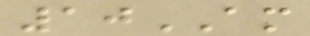10AM
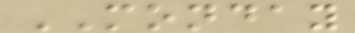MONDAY
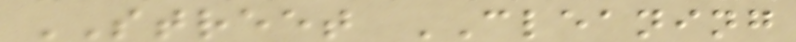STREET CLEANING
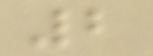2
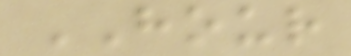HOUR
